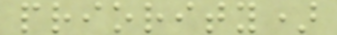priority)
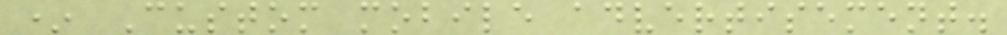* Custom mobile advertisement.
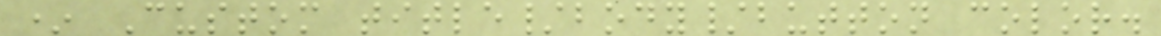* Custom title/body/button color.
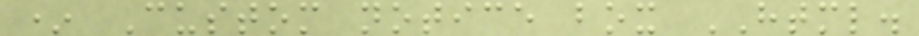* Custom notice box HTML.
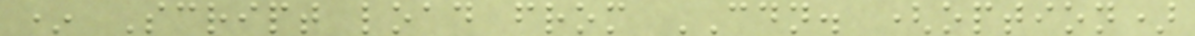* Script load from CDN. (option)
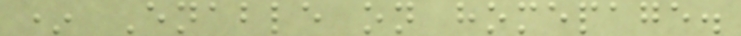* Enable on homepage.
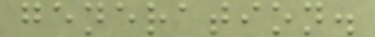generation.
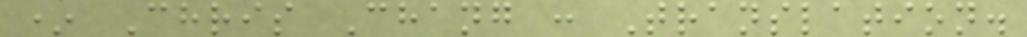* Chris Chang : Translation.
